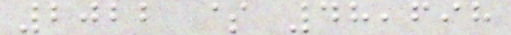2022 $ 48,698
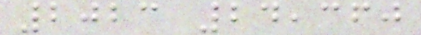2023 24,360
